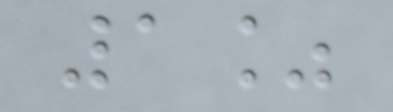1%
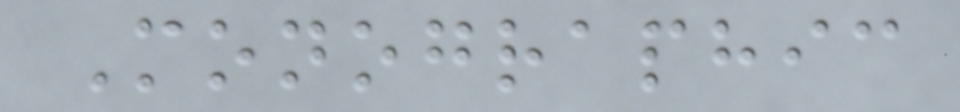Monographic
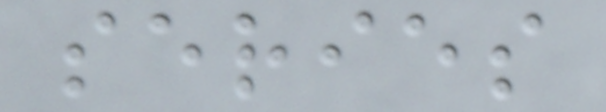series
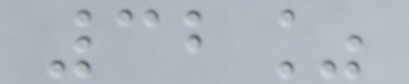32%
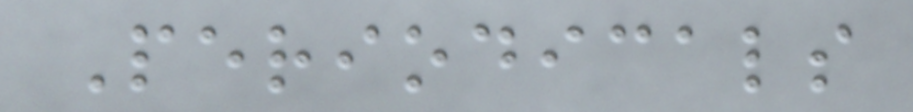Periodicals
